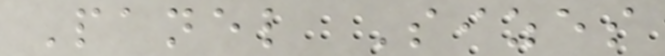Panel Sizes
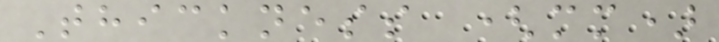Thickness (mm)
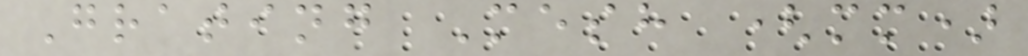Grating Mesh (mm)
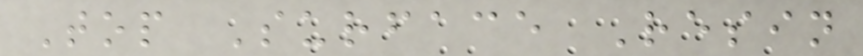Top Surface Resin
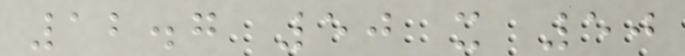12.7 50 x 50
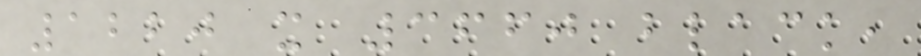1220 x 3660 black,
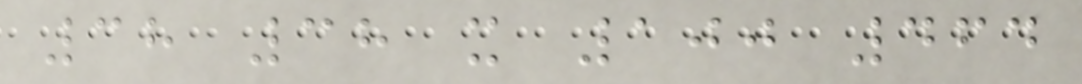38 38 x 100 464
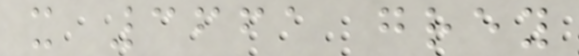x 3661 grey
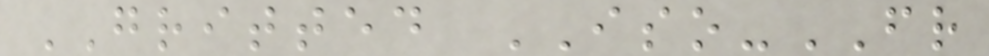GRITTED ISO-FR
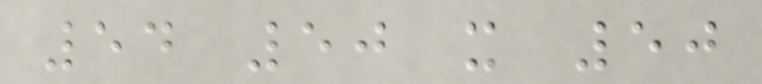54 50 x 50
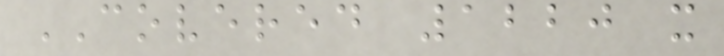COVERED 1220 x
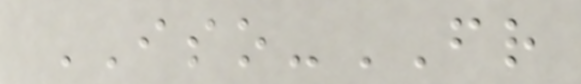ISO-FR
